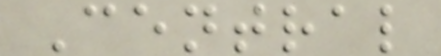Central
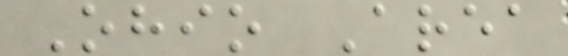Ohio Area
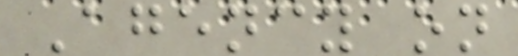Agency on
